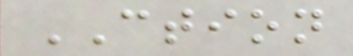CTION
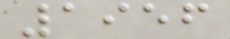1956
